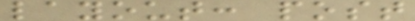layout: post
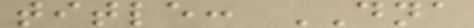title: DNA
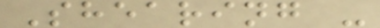Shearing -
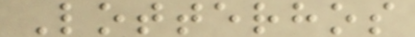Lotterhos
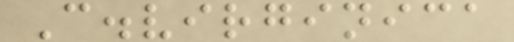C.virginica
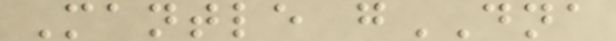Mantle gDNA
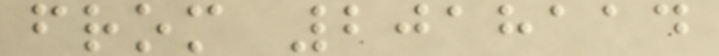from 2018114
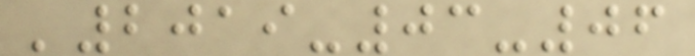'2019-03-06
